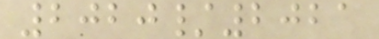2020/2021
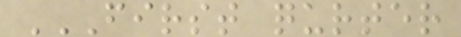FIRST QURTER
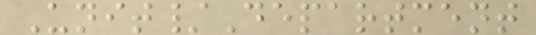Unit/Department
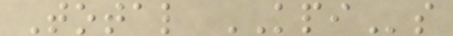Total KPIs
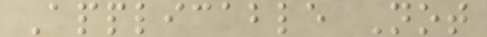Applicable Not
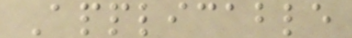Applicable
